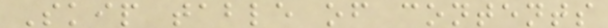Skip table of contents
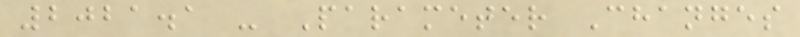2021.1 - Parameter Changes
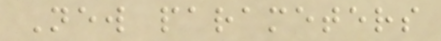New parameters
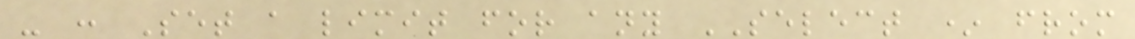- : Set a limit for any SELECT * from
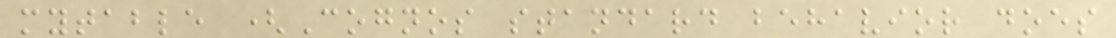mytable (Cognos standard behavior does
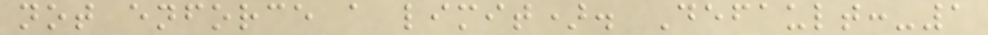not enforce a limit). Default:-1
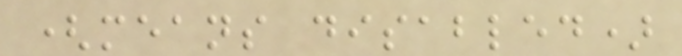(means disabled)
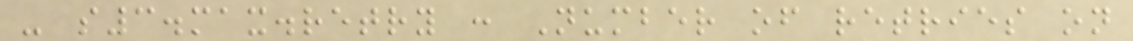- s3.max.retry : Number of retries on
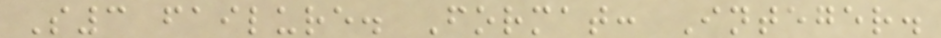S3 failure. Format: Integer.
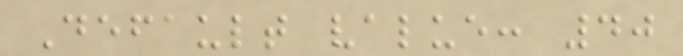Default value: 40
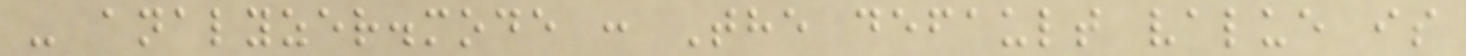- analyzer.mode : The default value is
